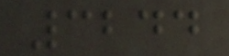3244
